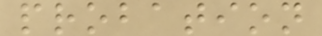probation
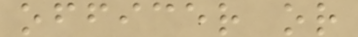officer or
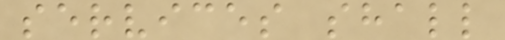services shall
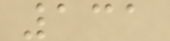131
